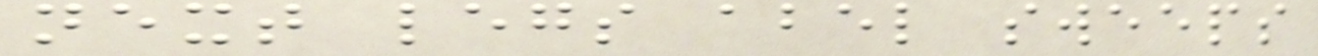next legs abel sweeps
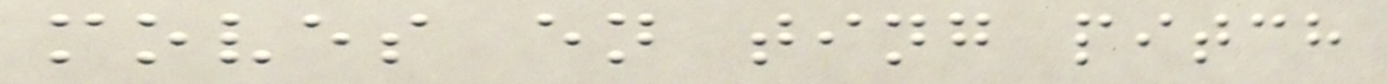moves en ting pitch
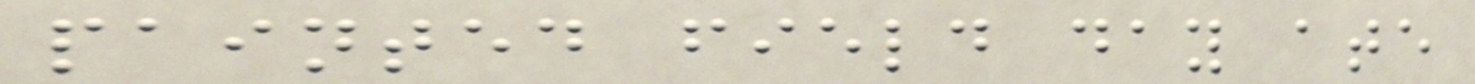painted field day ate
